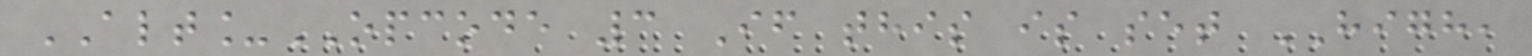ALT_OPCODE 3 If this is set HIGH,
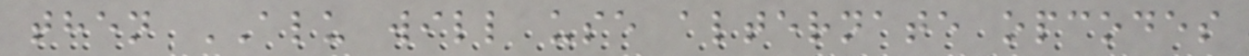then ALU will use alternate opcodes
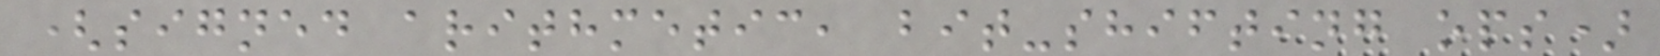(signed arithmetic, bit-shifting ops)
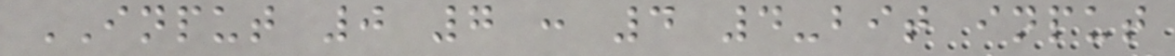INPUT 0 7 : 4 4-bit input
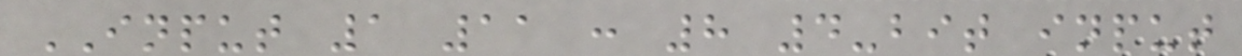INPUT 1 11 : 8 4-bit input
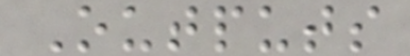Outputs
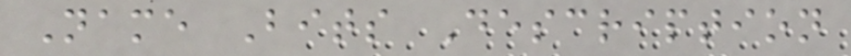Name Bits Description
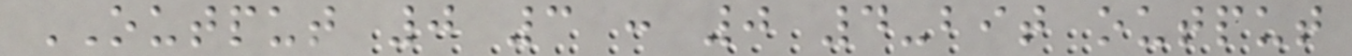OUTPUT 0 3 : 0 4-bit output
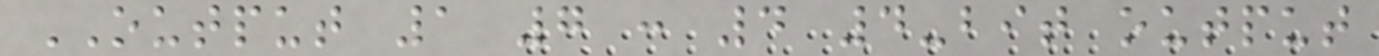OUTPUT 1 7 : 4 4-bit output
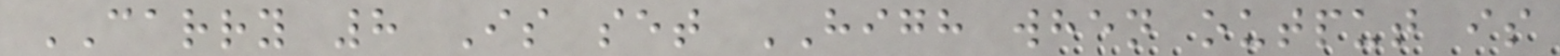CARRY 8 Is set HIGH when output is
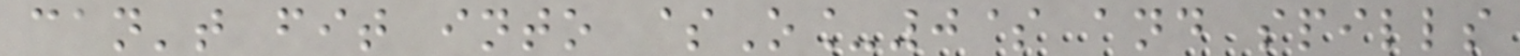can't fit into $O_0$ and spills
